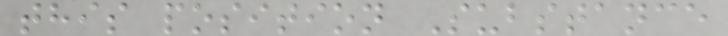this position Substance
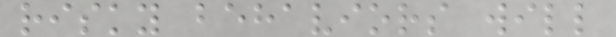risky behaviors will
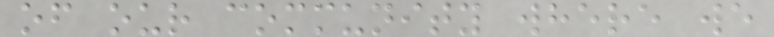of our community where we
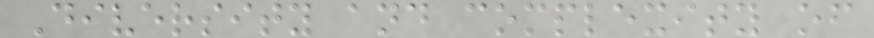Diversity and complexity of
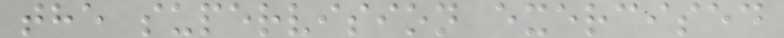the supervision exercised
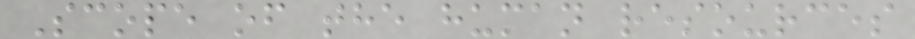Scope of the human resources
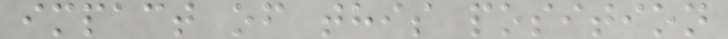impact of this position
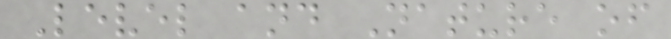Level and Nature of
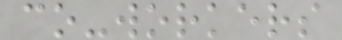co-workers
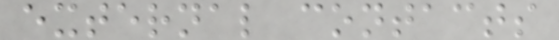external contacts
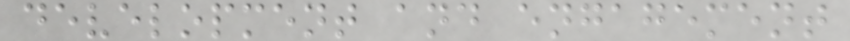development and engagement
